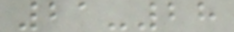21-28
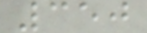350
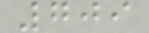709
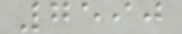7590
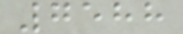7588
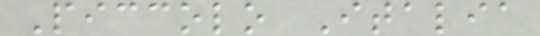Piccolo Italia
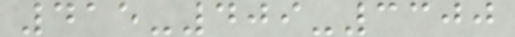415-409-3300
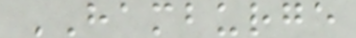HAMBURGE
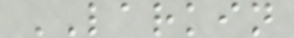LARKIN
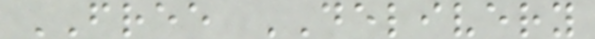FREE DELIVERY
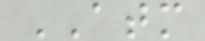ATM
